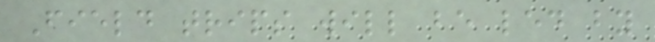Field trips will be led by
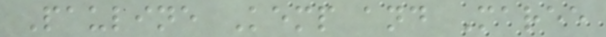Pauline Kemp and Maree
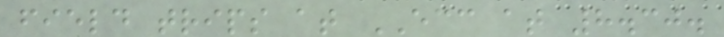field trips at ECC at 8.30.
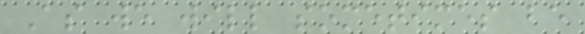As we will sometimes be
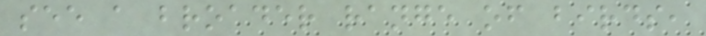see a broader range of birds,
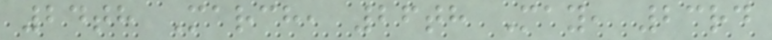24th March, 26th May, 23rd
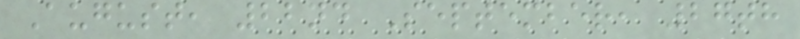August, 22nd September, 27th
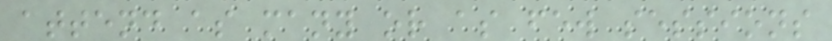attend as many or as few sessions
